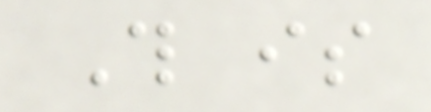This is
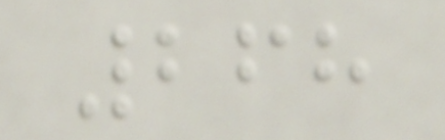268
